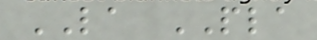LA PLA
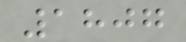1807
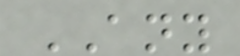ANY
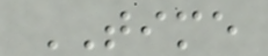TIME
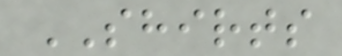SHIRTS
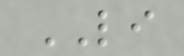LI
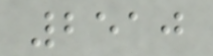2510
